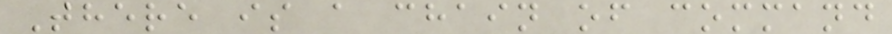There is a chain of command
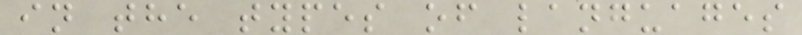in the types of languages
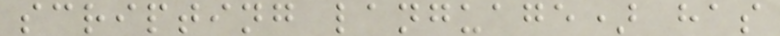scripting language) has
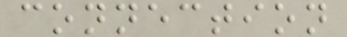connection
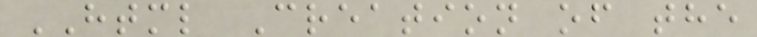HTML Creation of the
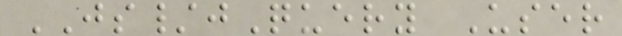JS/jQuery User
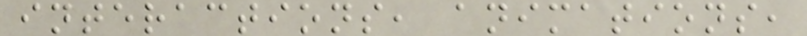interactions, animations,
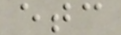etc
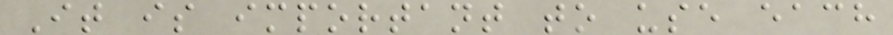It is important to use each
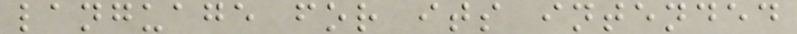language for its intended
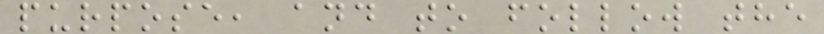purpose, and to follow the
